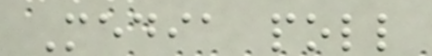Media poll
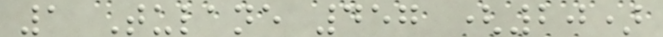1 Tulane 457 (20)
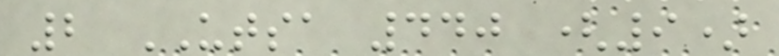2 UTSA 440 (9)
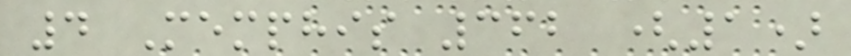4 Memphis 362 (1)
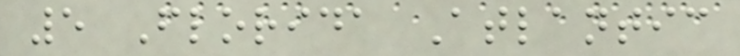5 Florida Atlantic
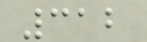312
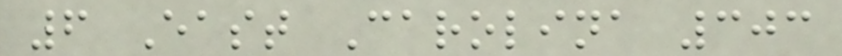6 East Carolina 303
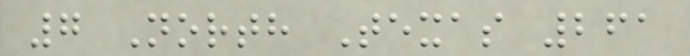7 North Texas 261
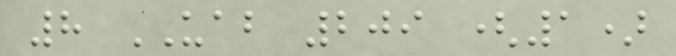8 UAB 209 (1)
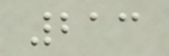213
